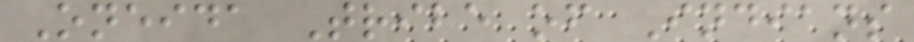Oneida Tribe of Indians
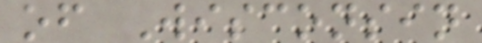of Wisconsin
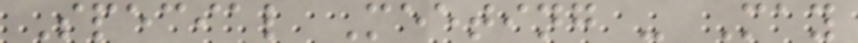Special Meeting - May
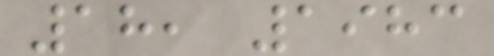18, 1983
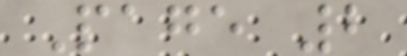Page 2
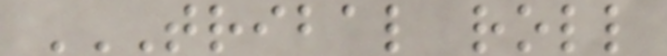TRIBAL ROLL
